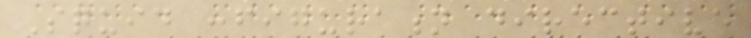Squid configuration directive
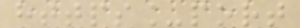https_port
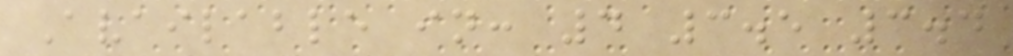Available in: 4 3.5 3.4
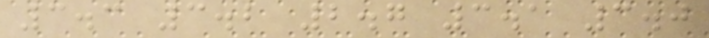3.3 3.2 2.7 3.1 3.0
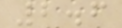2.6
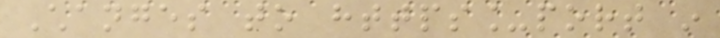Changes to https_port in
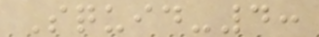Squid-4:
